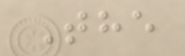The
